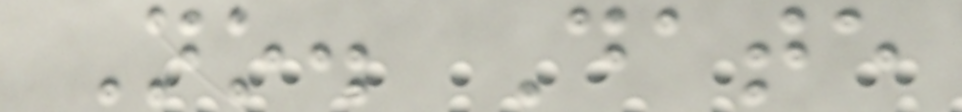No. Date
